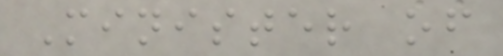Minister of
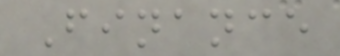Finance
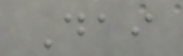Dai
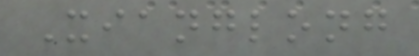Xianglong
